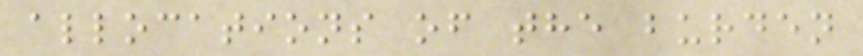allocations of the burden
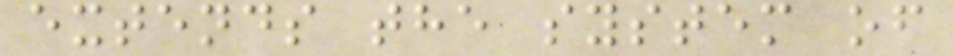extends the system of
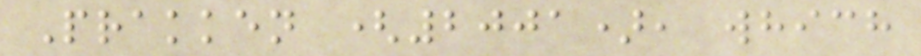Prakken (2001), which
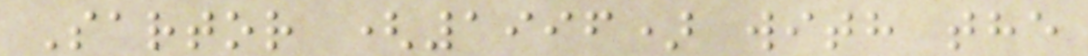Sartor (1996) with the
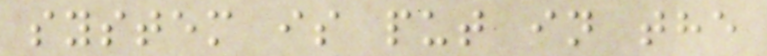system is put in the
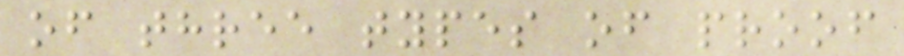of three types of proof
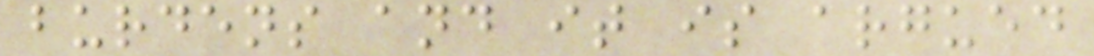burdens and it is argued
